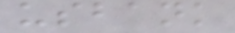usbank
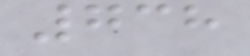738
